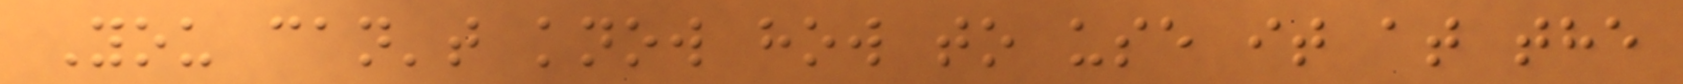You can't know how to use it at the
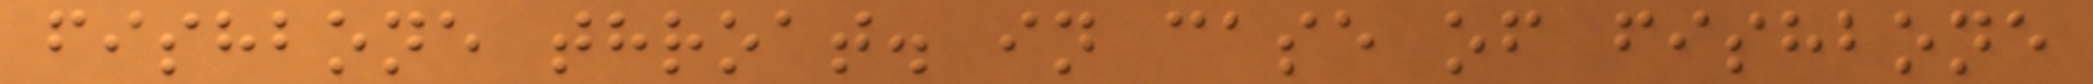fishbone throat. in case of fishbone
